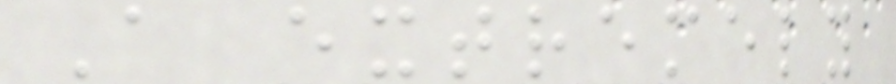A extremely
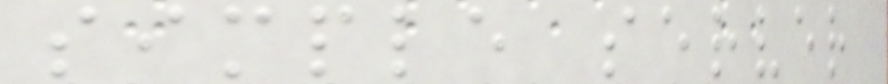simple server
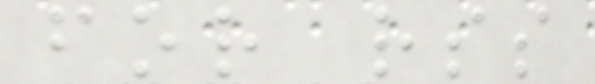for rss
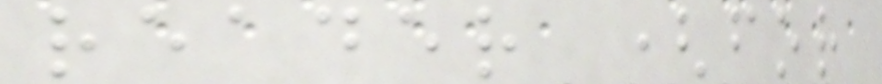reader (for
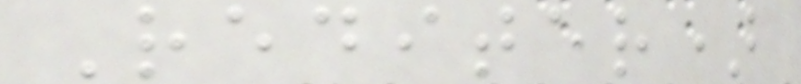Rediter)
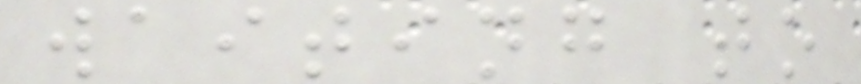waiting to
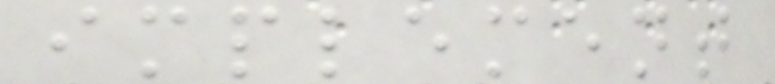implement
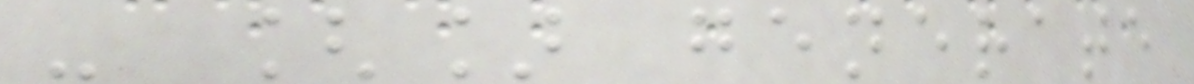- [] generate
